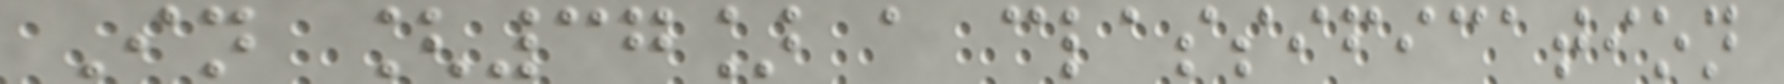In [37] a classification
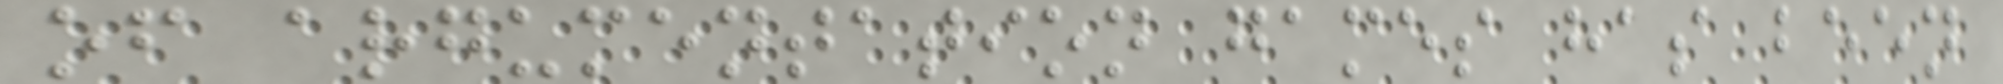of argumentation games has been
